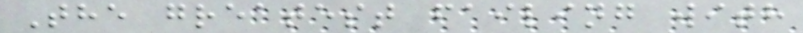The greatest failing with
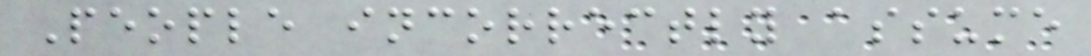People incorrectly assume
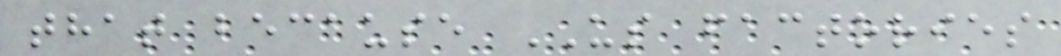that because US factories
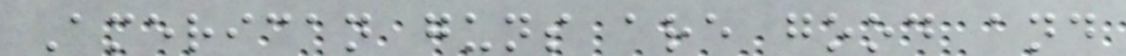American guns are good and
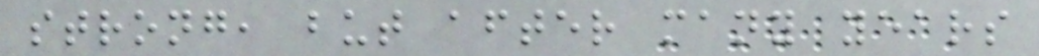strong, but after many years
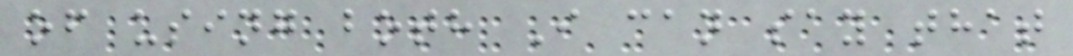of using both I can say that
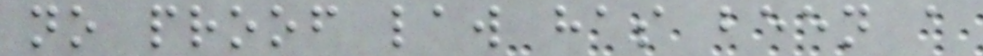no proof law has been a
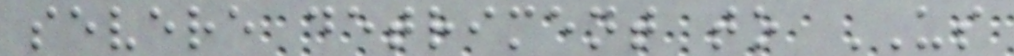severe detriment to US
